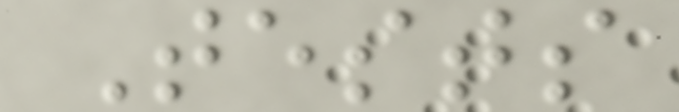Tests
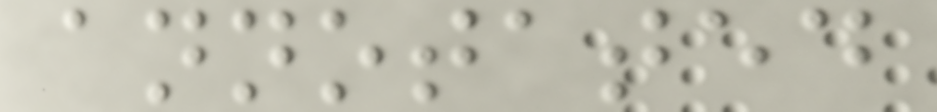annotated
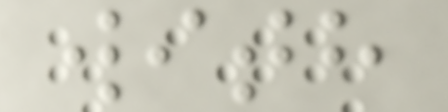with
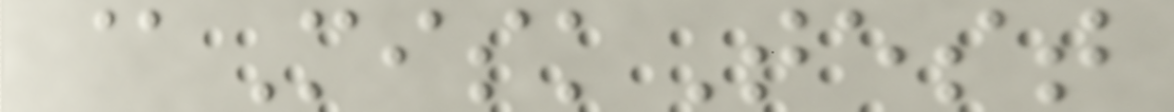@MiskTest
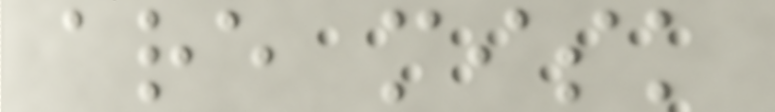are misk
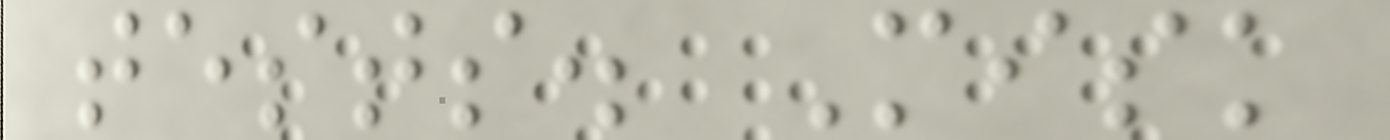tests. Misk
